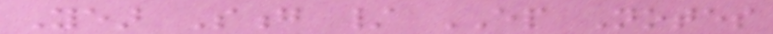Year Song / EP Notes
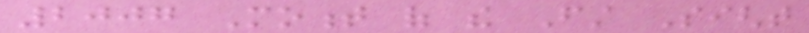2007 Moment of the First Sight
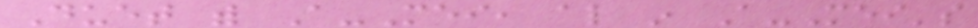Duet with A-Mei, also in A-Mei's
